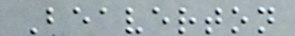Beaverton
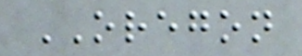OREGON
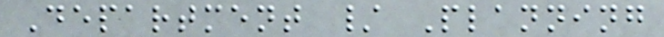Department / Planning
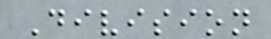Division
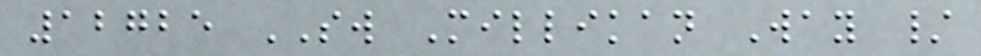12725 SW Millikan Way /
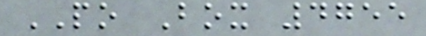PO Box 4755
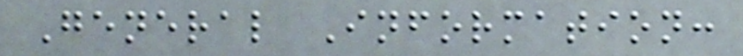General Information:
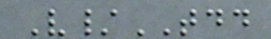V/TDD
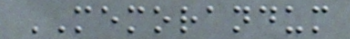MEMORANDUM
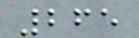265
